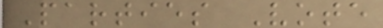Parties Vote
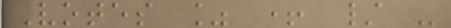Votes % + / -
